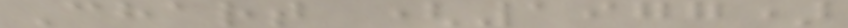Chart (1977)
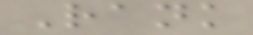Rank
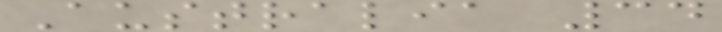Australia 34
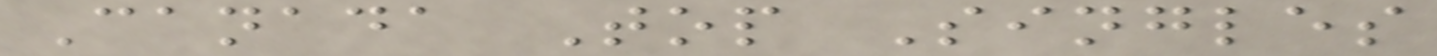Canada Top Singles
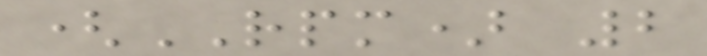(RPM) 2
